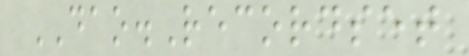DAO.Recordset
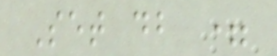Set db =
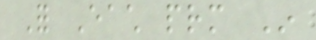For Each prm In
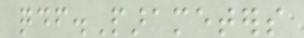qdf.Parameters
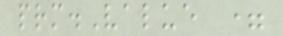prm.Value =
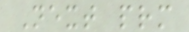Next prm
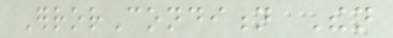ErrorCondition Then
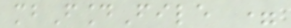mbFoundFile =
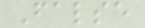False
